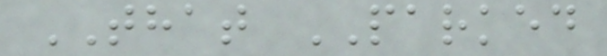THAT PARKED
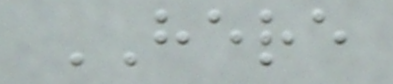HERE
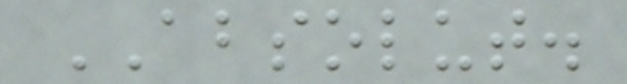ABSOLUT.
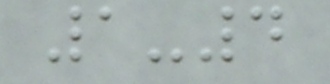1-4
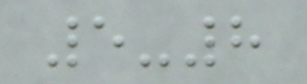5-8
